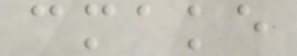cmake
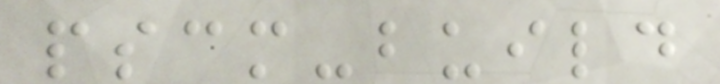pscm-build
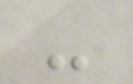-
